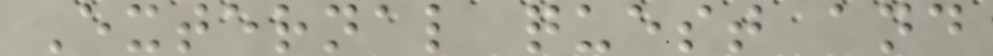External quest and
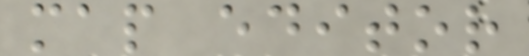map editor
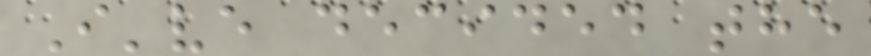I've decided the
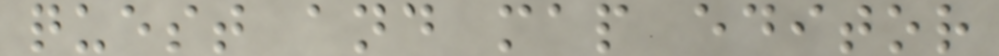quest and map editor
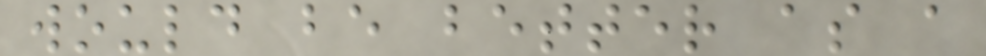would be better as a
